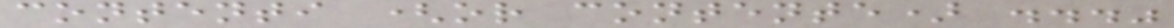contenti (or contente) ..."
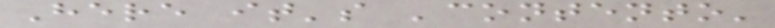Here it's 'contento'
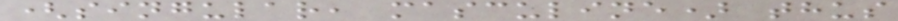(singular, masculine) thus
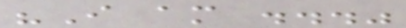"I am ..."
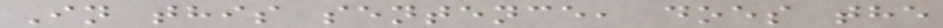In this sentence, does the
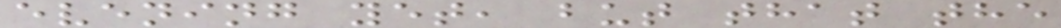evening yet, but that the
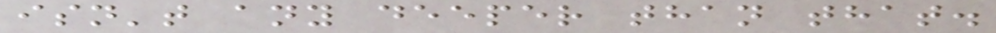isn't any deeper than that.
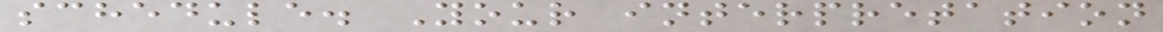schedule. Your interpretation
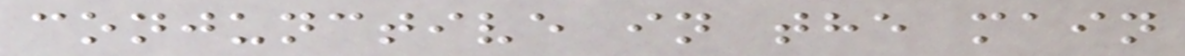conjunctive in the main
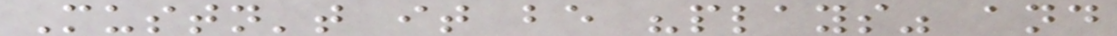Mustn't it be "plays" and
